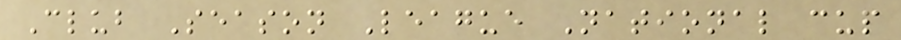Club Season League National cup
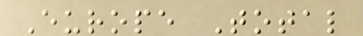Europe Total
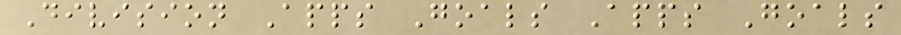Division Apps Goals Apps Goals
